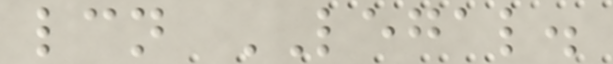lcn LEGAL.
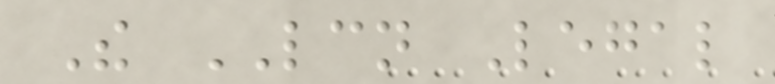The LCN Legal
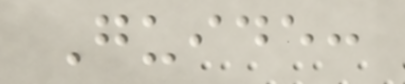Guide:
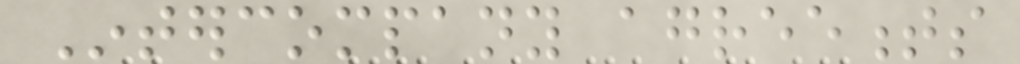Intercompany agreements
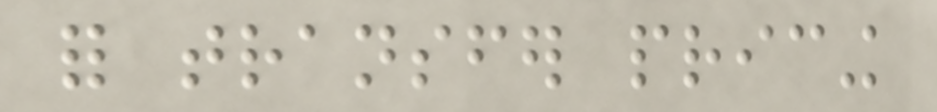for transfer pricing
